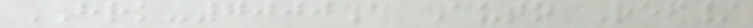HRK-7000A Auto Ref/
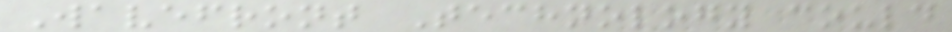Wavefront Technology could
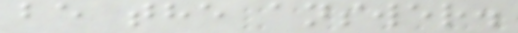be the answer.
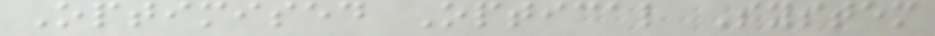Optimised Optical System
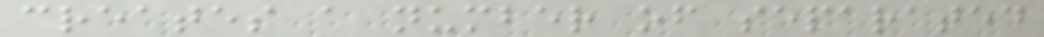creates a number of separated
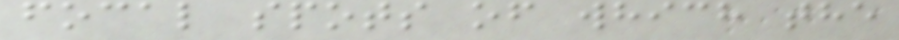focal spots of which the
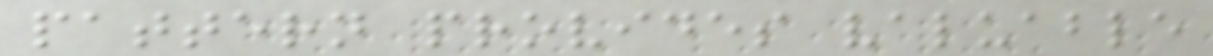pattern provides valuable
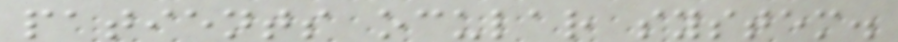patients ocular system.
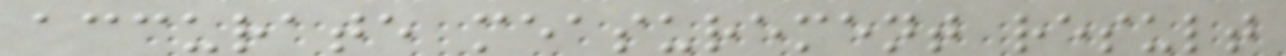accurate measurement result
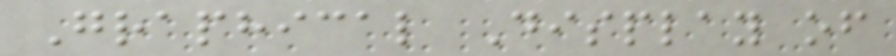Graphical Display of
